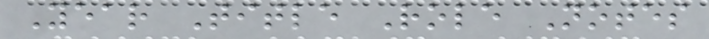Year Title Role Notes
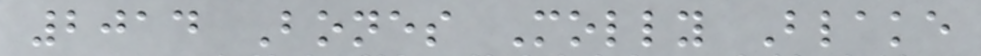2014 Bones Molly Blake
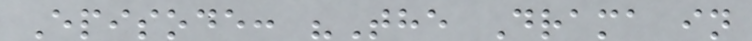Episode: "The Drama in
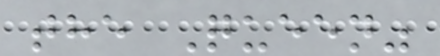the Queen"
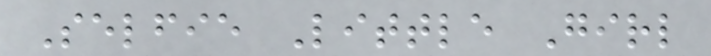Selfie Little Girl
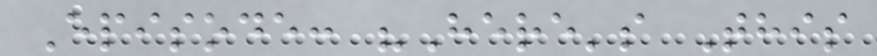Episode: "Here's This
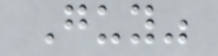Guy"
